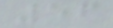56
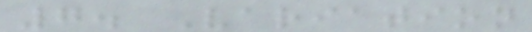7. Variation
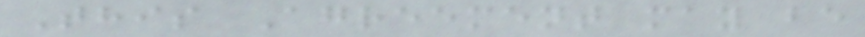This Agreement may be
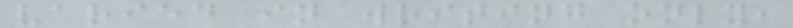varied in writing only,
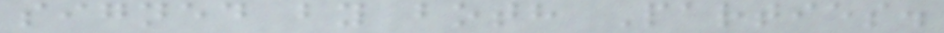signed by both Parties.
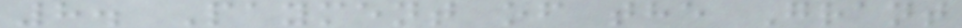8. Payment of the Grant
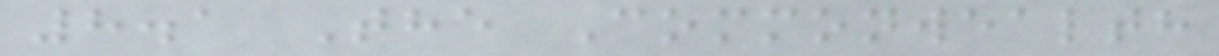8.1 The Commonwealth
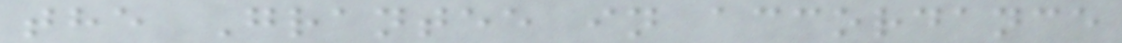the Grantee in accordance
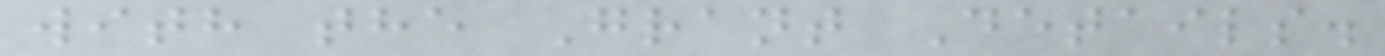with the Grant Details.
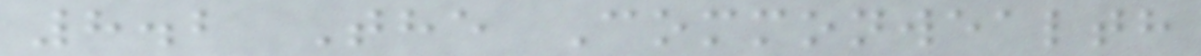8.2 The Commonwealth
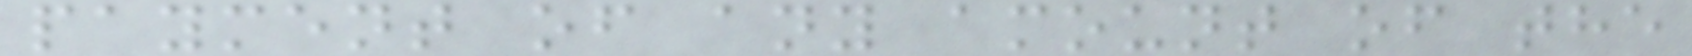payment of any amount of the
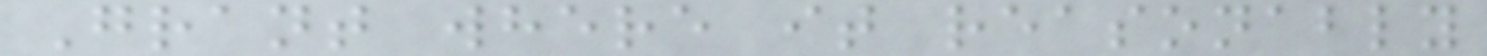Grant where it reasonably
